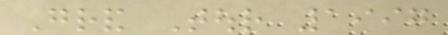Grand Tour 1997
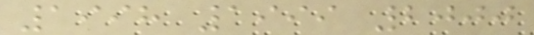1998 1999 2000
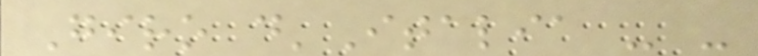Giro d'Italia - -
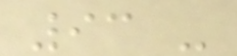93 -
